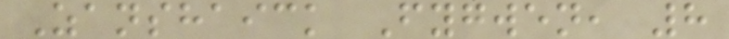Zanshaick Fygwen, 8
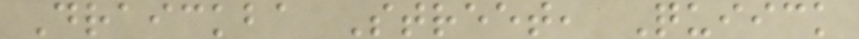Draickba Street, Quiick
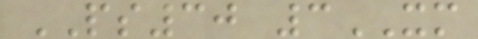PS30 3XM
